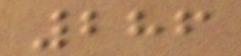286
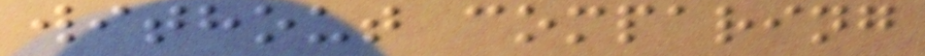without comparing
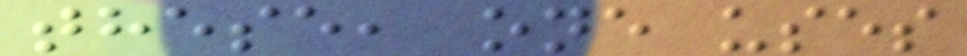these, one uses
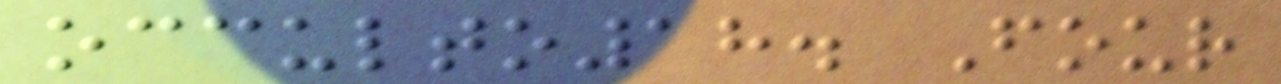occulto18. Four
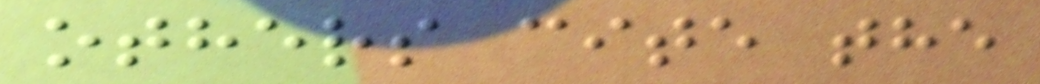others cite the
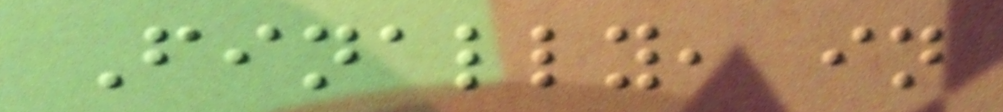Finally, in
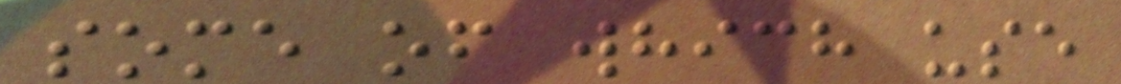some of which use
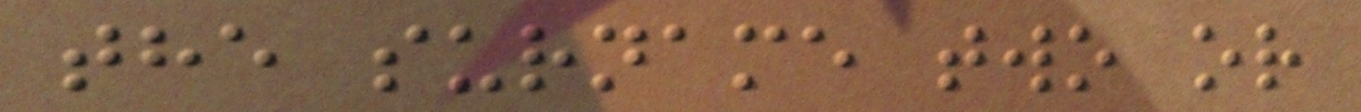the surname two or
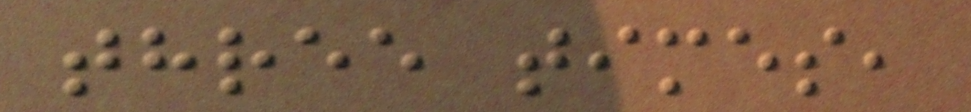three times,
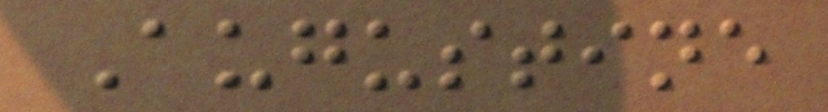Augustine
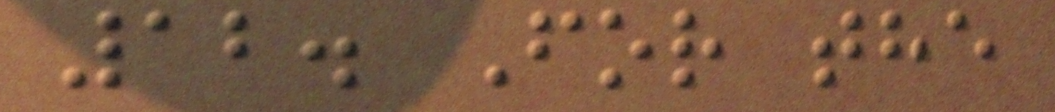12. For the
